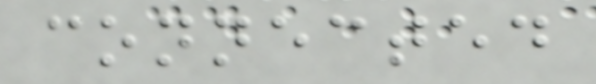connected
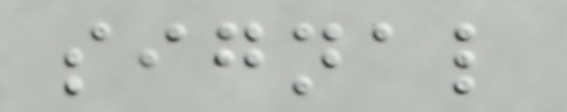signal
